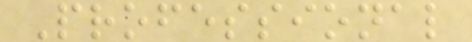Professional
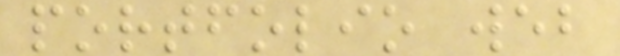portfolio web
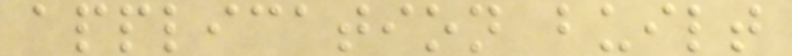application built
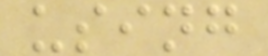using
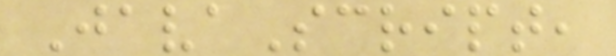JavaScript,
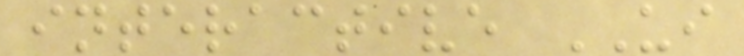interactive UI
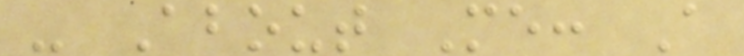- About Me: A
